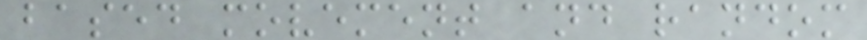based movement and random
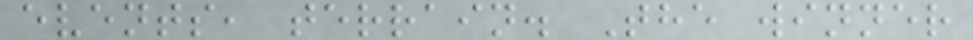events, terrain. The winner
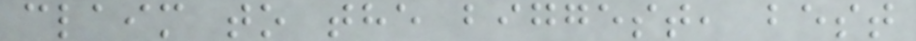claim to the biggest, best
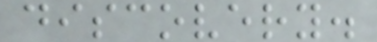discovery.
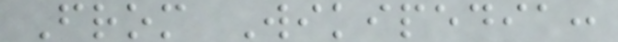From Wikipedia:
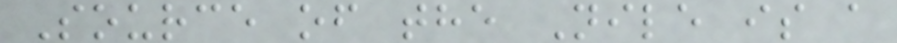Source of the Nile is a
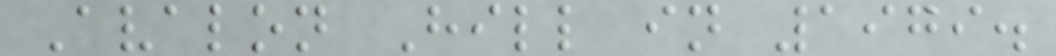Avalon Hill in 1979.
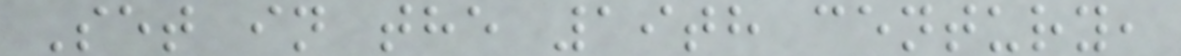Set in the 19th century,
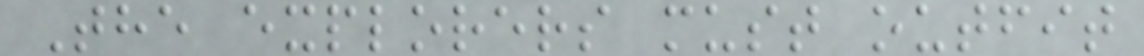The explorers must outfit
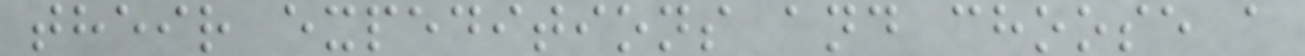their expeditions and choose a
